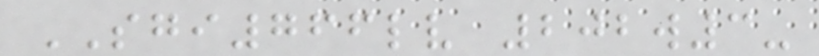SGI766lv 202w3-
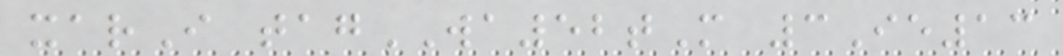xarI tagWA52tM 3Ie13
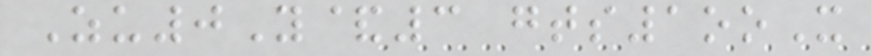Zu0Y&3 gts1ooX
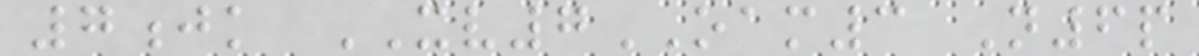7jk XV7OAM3 N6p
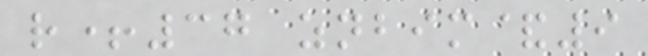r+37 znbim&9
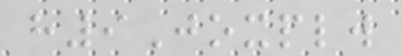h9Joxplw
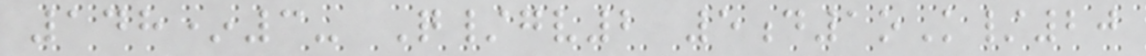148*3- Q/gv2 5d1oK/20
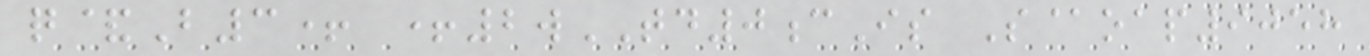q&B3+ +2wTD0cIs S@oap9058
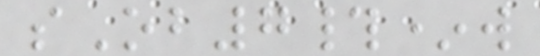sOb7#*w
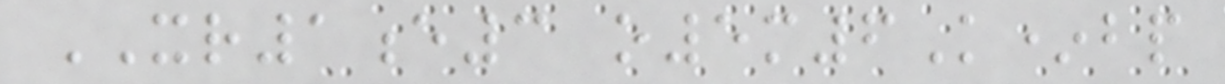XR1e3 o5m6K*bp
